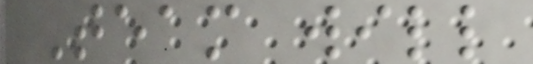Team will
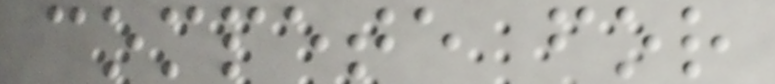compete for
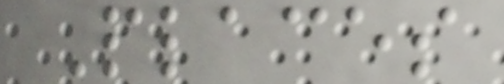Places
